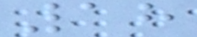18
